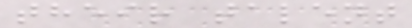their talent
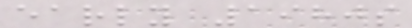early 1980s
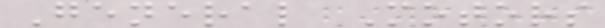General Motors
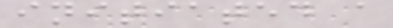initiated a
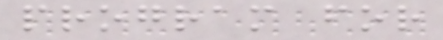program for
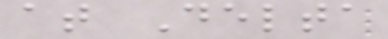at Delta
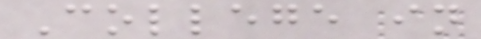College in
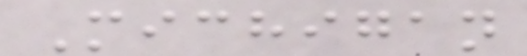Michigan
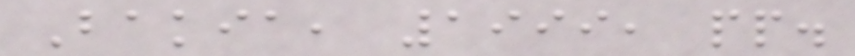Bakia, 1999, pp.
